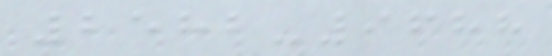2582-9688
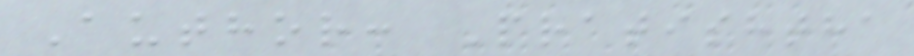Author: Pratishtha
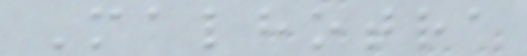Malhotra
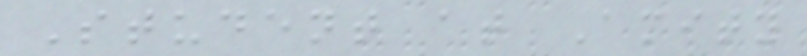Student at Amity
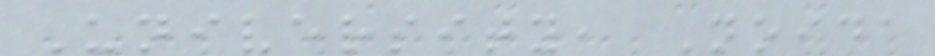University, Noida
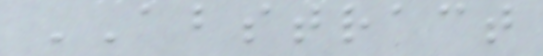ABSTRACT
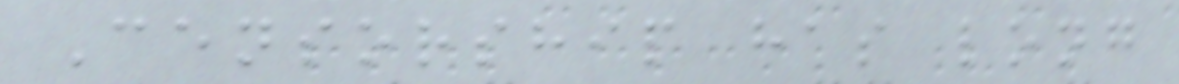Censorship has long
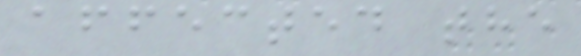affected the
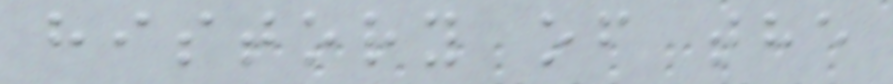history of the
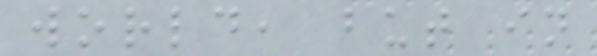world, but in
